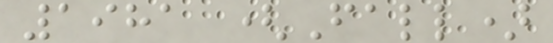1981 (Fall)
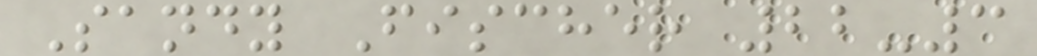Sandy Fischer 22-3
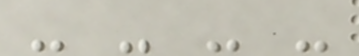- - - -
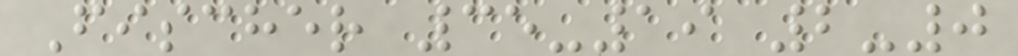Fischer 35-19 2-0
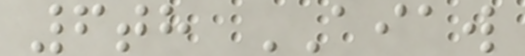6th AIAW
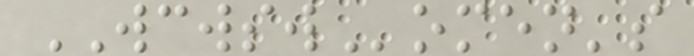WCWSWomen's
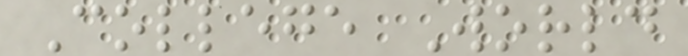College World
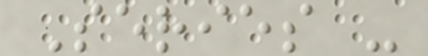Series -
